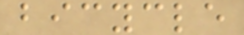bicycle
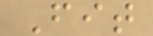Fit
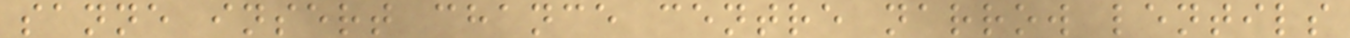sanne insert chance centre narrow lentils
